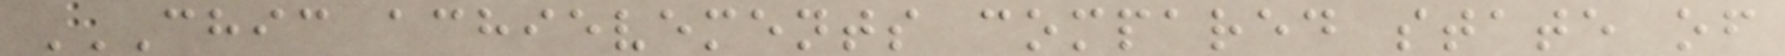CHIC ACHIEVEMENTS COMPARED STATE OF
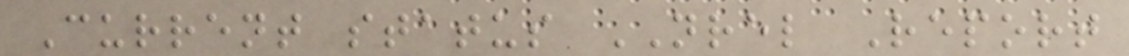Current status NREL Report
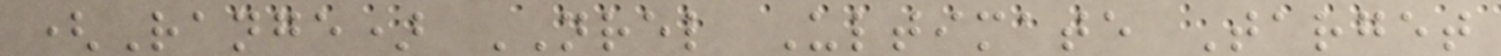(Range) NREL Ultimate Target
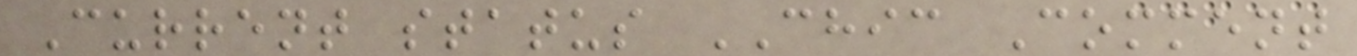Current status CHIC Comment
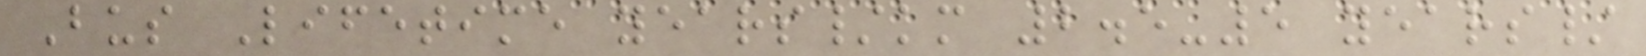Bus Lifetime years/km 2.5-5 years/
